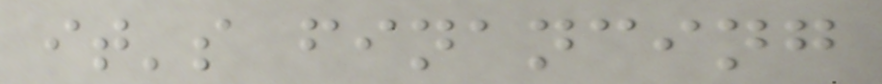it's financing
